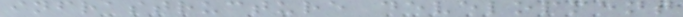infrastructure development
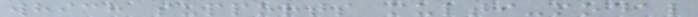which supports multi-modal
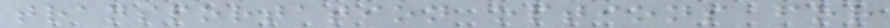transportation options for
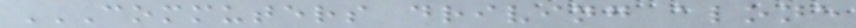COMMUTERS DRIVING ALONE
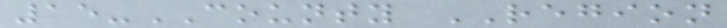15-COUNTY REGION
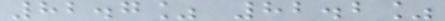82.7% 82.2%
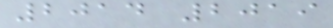2014 2019
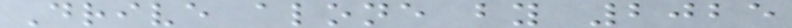Drive alone by 2025
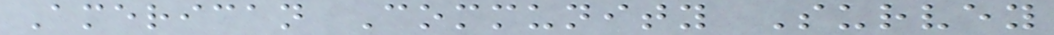American Community Survey
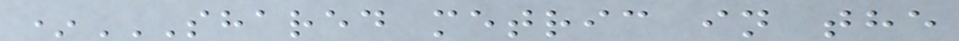*SHARED METRIC IN THE
